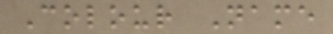Colour Name
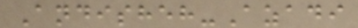Andisheh-Azadi
